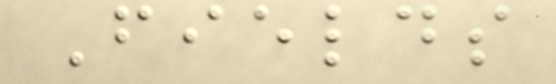Fields
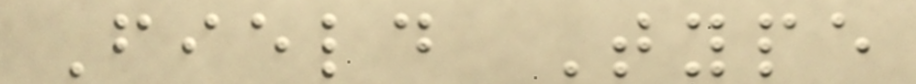Field Type
